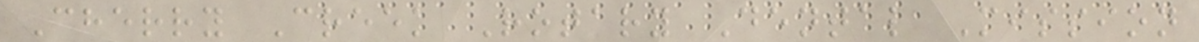Cherry Creek Rotary Dental Mission
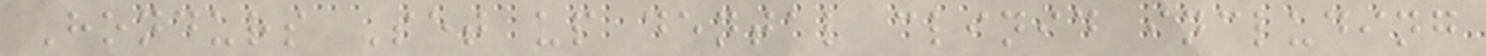Hondurs Set up dental clinid including
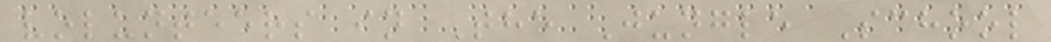volunteers in The Jungle School
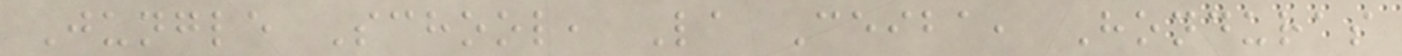Jungle School, La Ceiba, Honduras
